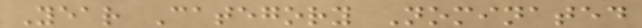Year Category Nominated
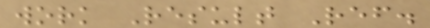work Result Ref.
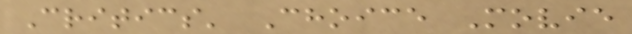Critics' Choice Movie
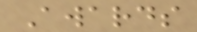Awards
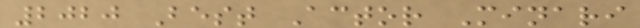2020 Best Actor Minari
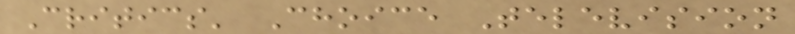Critics' Choice Television
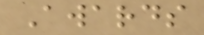Awards
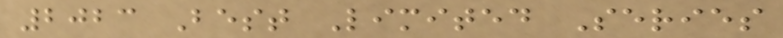2023 Best Limited Series
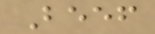Beef
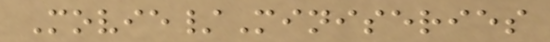Movie/Miniseries
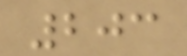203
